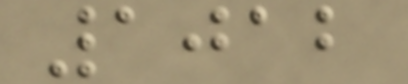1012
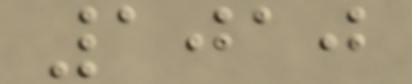1010
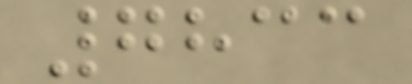7833
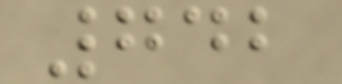742
